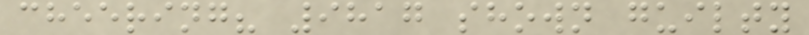cheering? 9817 shown guilty
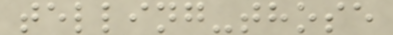telling-those
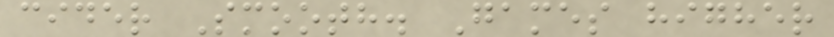cider Smooth. Games higher
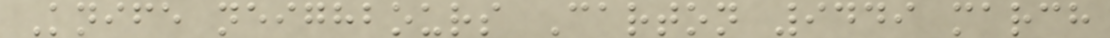Knife neighbours Carton 9449 march
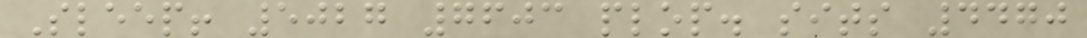Sleep! 5027 7603 plop. sits 4470
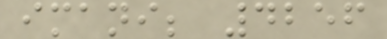imani; 4256
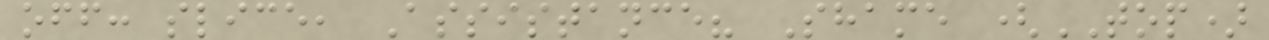off: slice, Assistance? Shame (TOP)
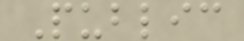Public
